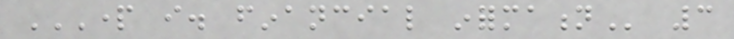PART I. FINANCIAL INFORMATION 3
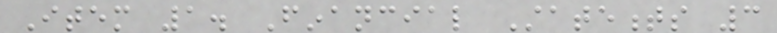Item 1. Financial Statements 3
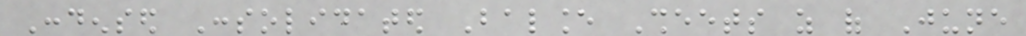Condensed Consolidated Balance Sheets as of June
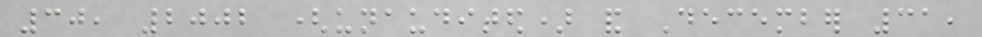30, 2002 (unaudited) and December 31,
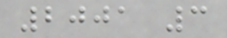2001 3
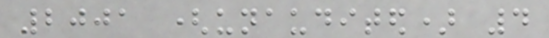2001 (unaudited) 4
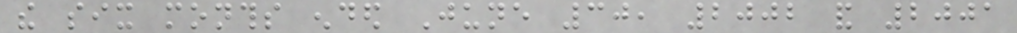the six months ended June 30, 2002 and 2001
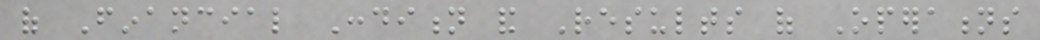of Financial Condition and Results of Operations
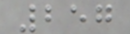257
